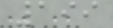199
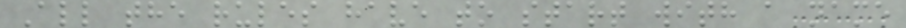All the rules have to start with a name
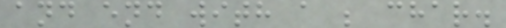and end with a ; char.
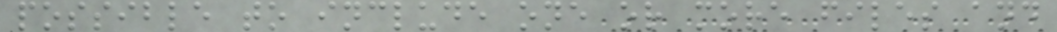possible to include one or more files and
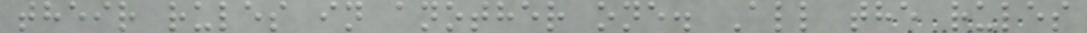their rules in another one. All the rules
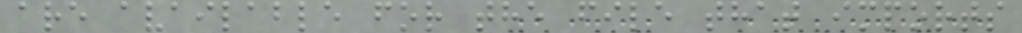are available for the file that imports
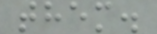them.
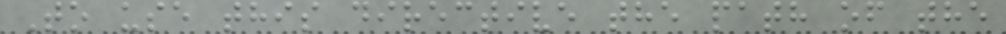To use this directive the path of the
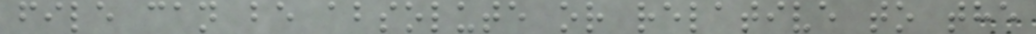file can be absolute or relative to the
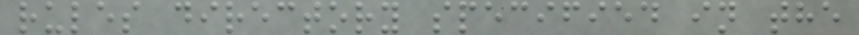rules directory specified in the
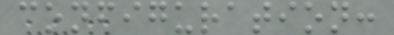configuration:
